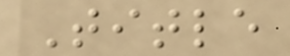Title
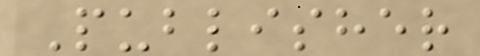Publisher
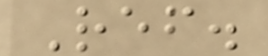Ref.
